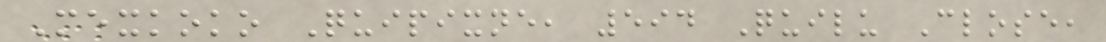Mexkoko Quipixne, 594 Quilu Close,
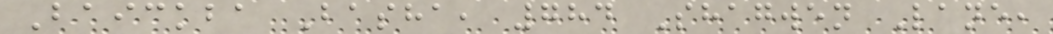Baickba Basha, 784 Shagwen Lane,
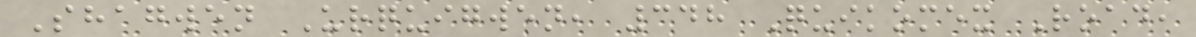Shagwen Urquigwen, 348 Quikomex Road,
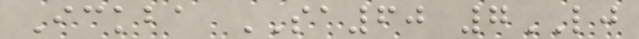Ickba SA60 7LJ
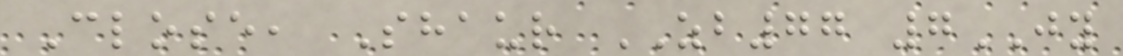Close, Shaur ZB77 7JY
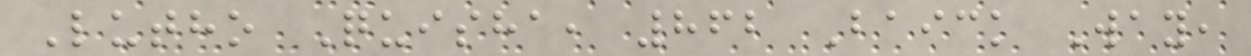Lutho Quisha, 862 Baick Way,
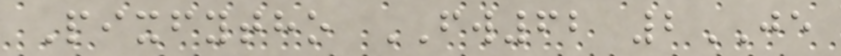Pixfytho FW62 2JE
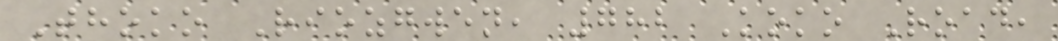Thoko Riozgwen, 782 Koko Road,
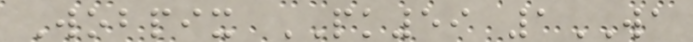Wobpix PK59 1WA
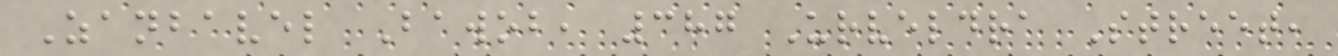Zanbavel Bawob, 387 Urveldra Street,
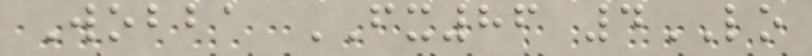Wobba FX86 4LO
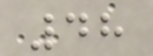48
